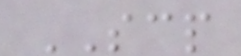SCP
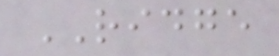RIDGE
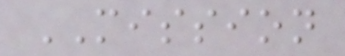MISSION
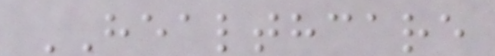HEALTHCARE
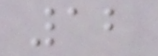12
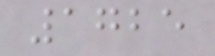1725
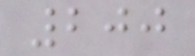200
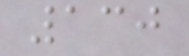130
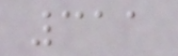311
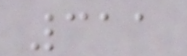311
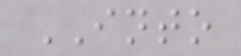INTO
